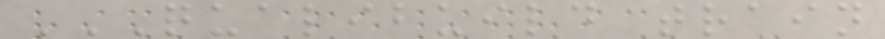QUALIBUILD TRAIN
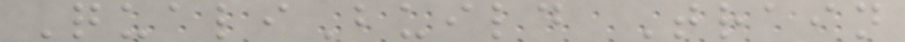QualiBuild Train
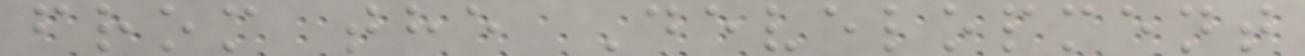from the Development
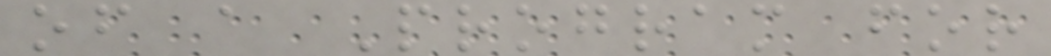of a Program for
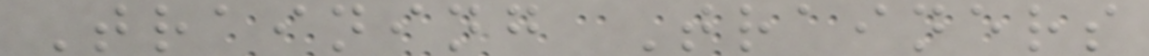Training Trainers
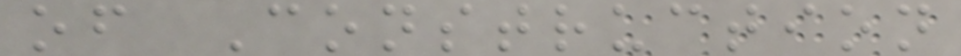of Construction
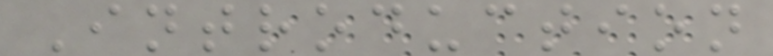Introduction
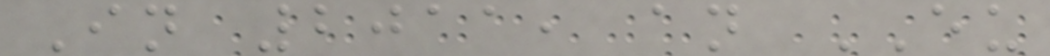In 2011, an EU
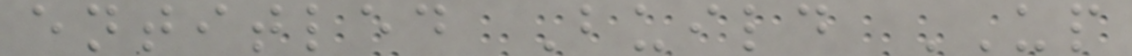entitled Build UP
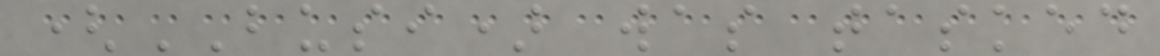(BUSI) was tasked
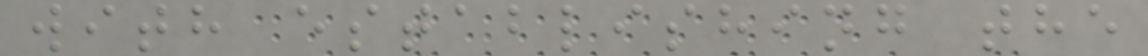with establishing the
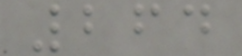264
